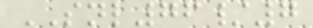SNL76/7
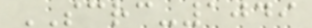SCRC-1049
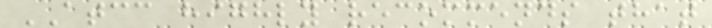ATCC highly recommends that
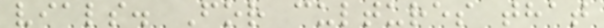vials. For cultures that
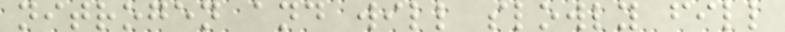nitrogen and will slowly fill
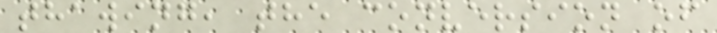thawing, the conversion of
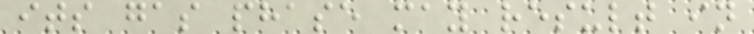its gas phase may result in
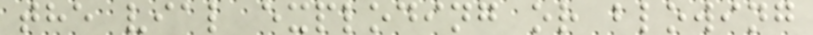the vial exploding or blowing
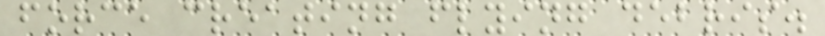force creating flying debris.
